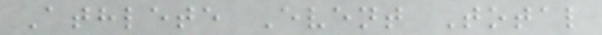Athlete Event Total
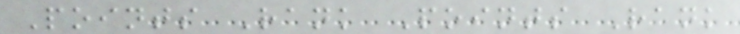Points Rank Points Rank
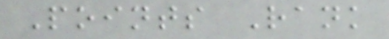Points Rank
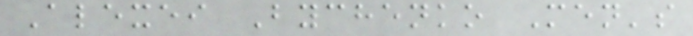Alexei Bychenko Men's
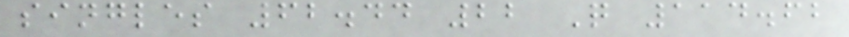singles 62.44 22 Q 114.62
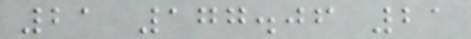21 177.06 21
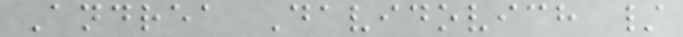Andrea Davidovich /
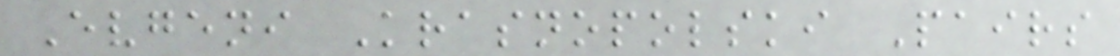Evgeni Krasnopolski Pairs
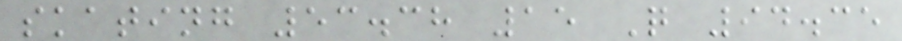skating 53.38 15 Q 94.35
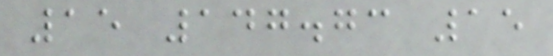15 147.73 15
